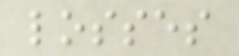losses
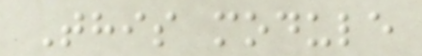This module
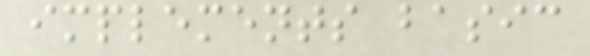implements basic
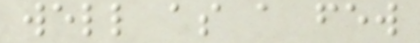well as a few
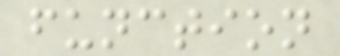function
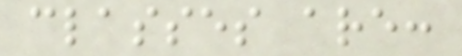classes are:
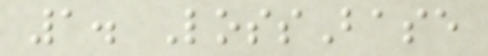1. LossBase
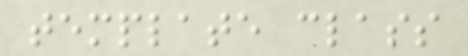template class
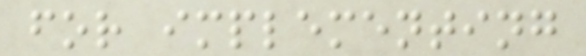for implementing
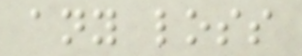any loss
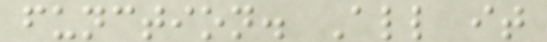function. All it
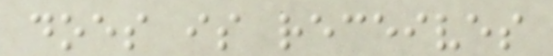does is receives
